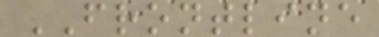FRONTLINE
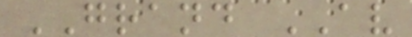GRAND AV
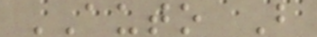AUTO B
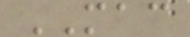MAC
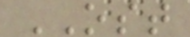OST
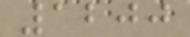1200
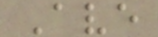Ave
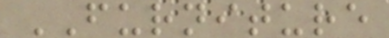FURNITURE
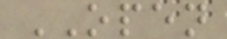OPEN
